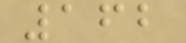162
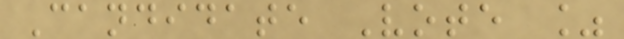Candidate Vote %
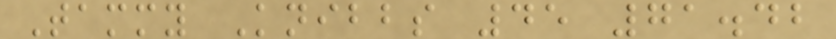Tammy Knibbs 45 71.42
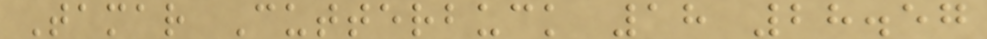Tamar Cutterbuck 18 28.57
